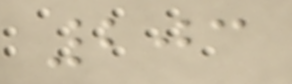203
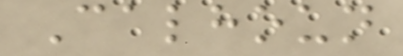Calhoun
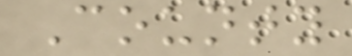County
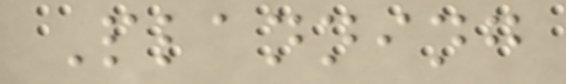Planning
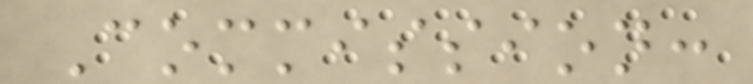Commission:
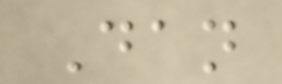Dan
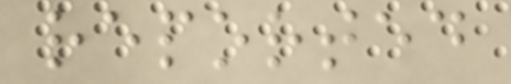reported
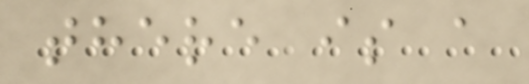there is a
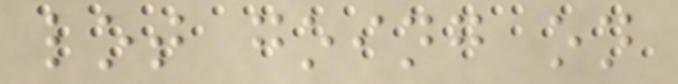lot going on
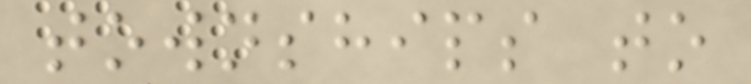townships to
